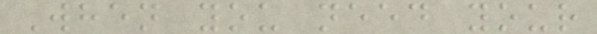When you need your
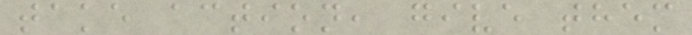take action, give them
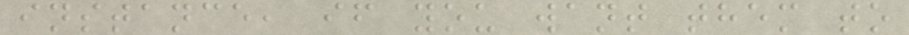instance, if you want them to
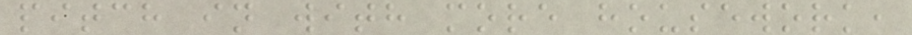pitch in with more housework,
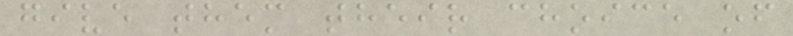give them their choice of
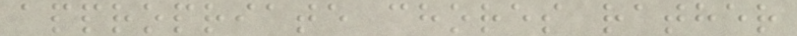appropriate chores rather
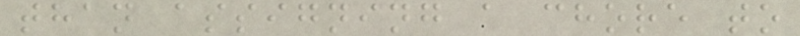than assigning a chore to
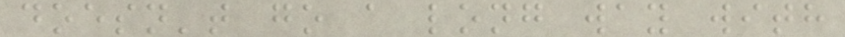doesn't go a long way with
